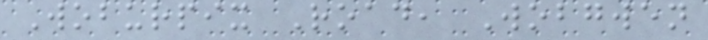Woburpix Road, Wobgwen
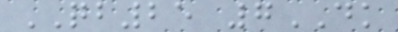QB25 7DK
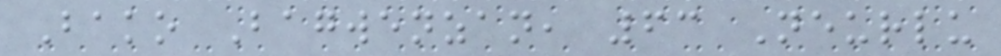Bako Bagwenzan, 63 Neurlu
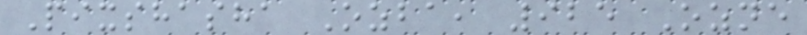Pixshasha Ozba, 925 Ozne
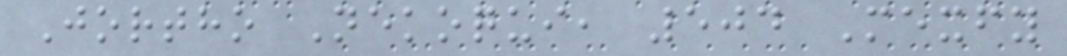Jortho Nekoqui, 504 Mexfy
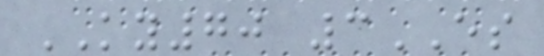KY70 3ES
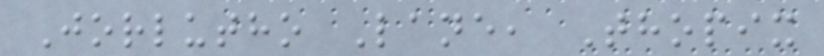Jorlutho Lane, Thopix
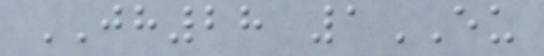JH28 1EU
